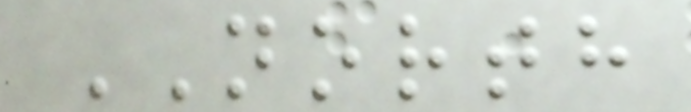NORTH
